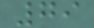79
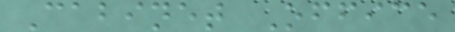Cabinet Office
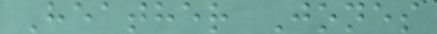Heather Jones
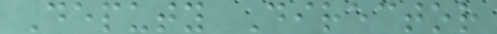Deputy Director
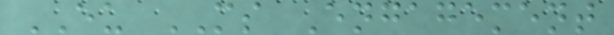EU MS Engagement
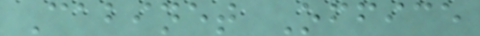Cabinet Office
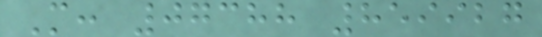M: 07388 859927
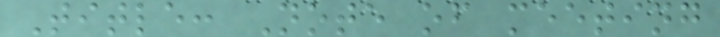Title: Note of meeting
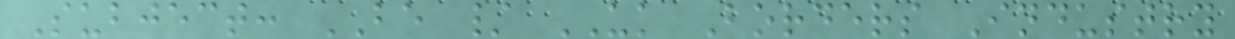Subject: BE / UK Borders Industry
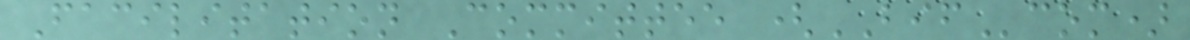Facilitation Committee (BIFcom)
